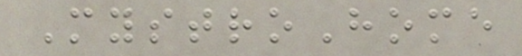MystroHome
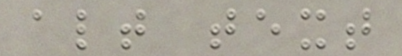alt text
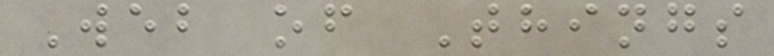Web of Things
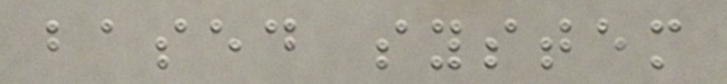based system
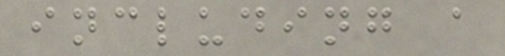including a
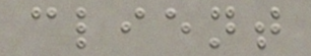client
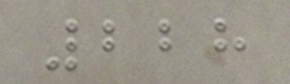228
